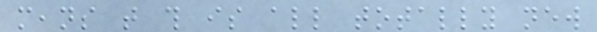means that this is all totally new
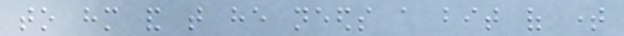to him and that he needs a bit of time
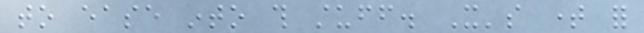to ease into this stuff. It's time for
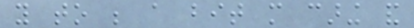you to be a bit more caring and
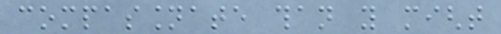compassionate than you might
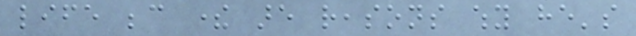life because there are reasons why he's
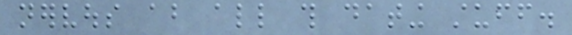nervous about all this dating stuff.
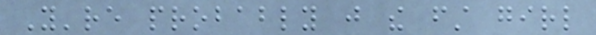You're probably just the first girl
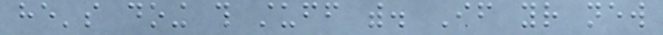he's doing this stuff with. If your new
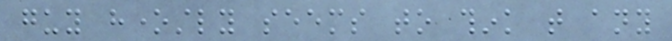guy honestly seems to think that any
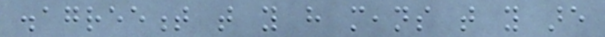disagreement that you have means that you are
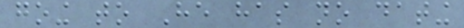going to He has no dating
